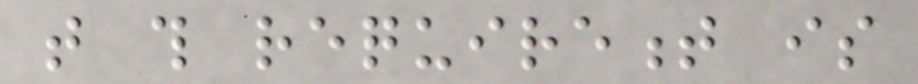that this requirement is
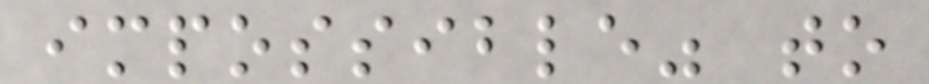impossible" to
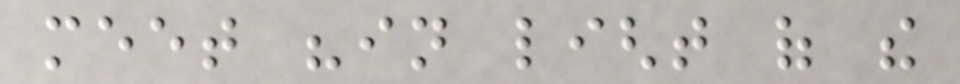meet "in light of the
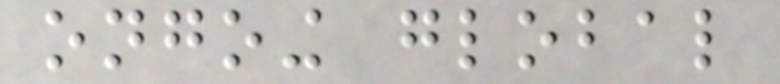ongoing global
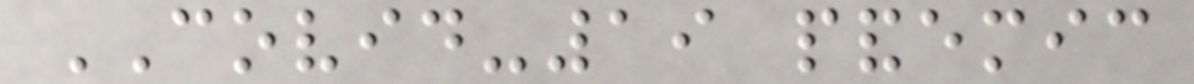COVID-19 pandemic
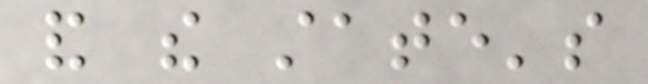and the state's
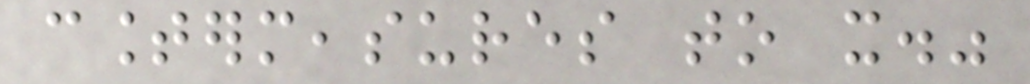countermeasures to it."
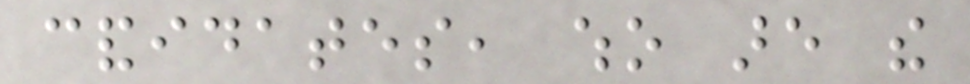candidates, who are the
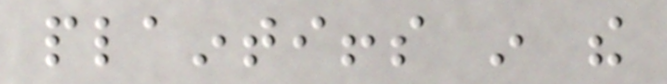plaintiffs in the
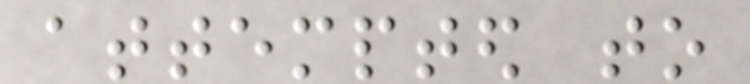attempted to
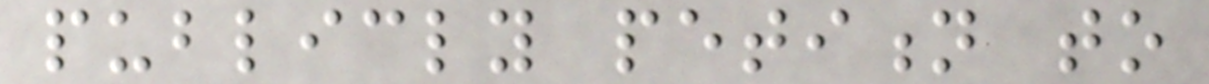publicly petition to
